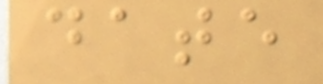date
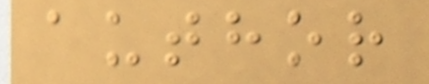author
